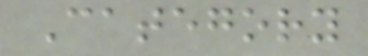Category
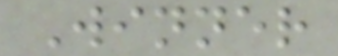Winner
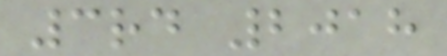3rd 2018
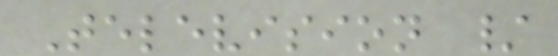Television /
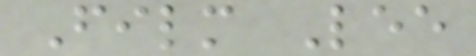Film Lee
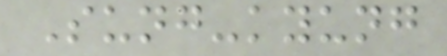Sung-kyung
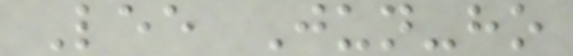Lee Jun-ho
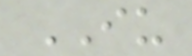IU
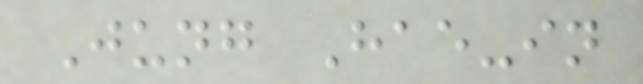Jung Hae-in
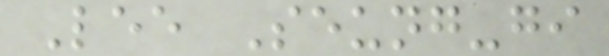Lee Seung-gi
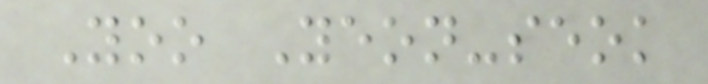Yoo Yeon-seok
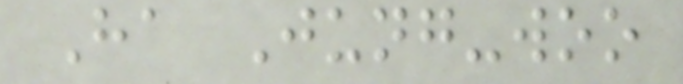Ha Jung-woo
